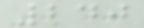240
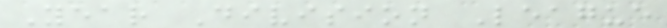Year Division League
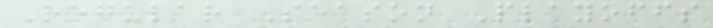Regular Season Playoffs
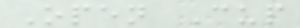Open Cup
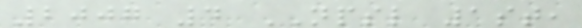2007 4 NPSL 1st,
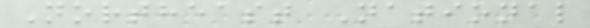Northeast National
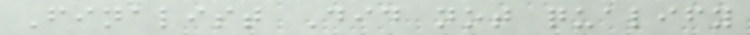Finalist Did not qualify
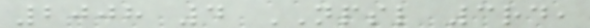2008 4 NPSL 3rd,
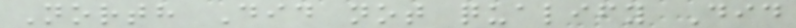North Did not qualify Did
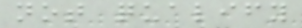not qualify
